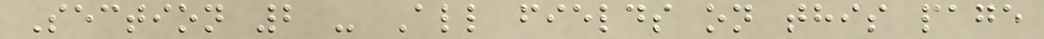Section 2 - All fields on this page
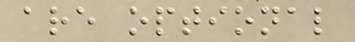are optional
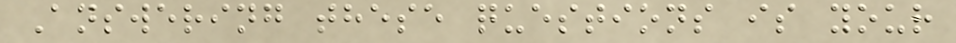Answering these questions is your
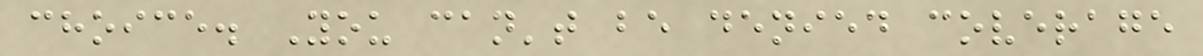choice. You can't be denied coverage
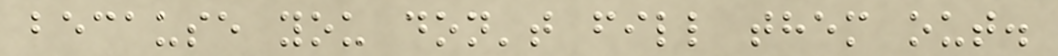because you don't fill them out.
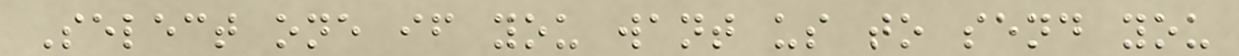Select one if you want us to send you
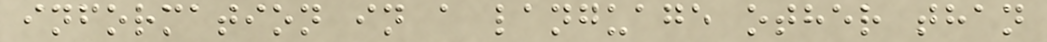information in a language other than
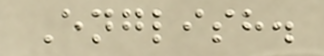English.
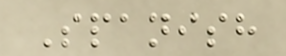Spanish
